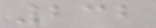232
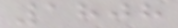1808
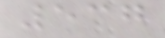537
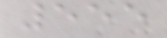555
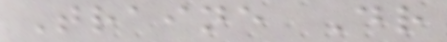Traine Dr
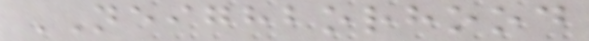NEIGHBORHOOD
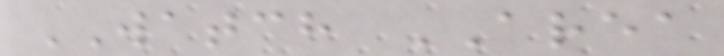WATCH AREA
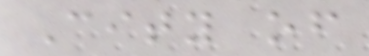City of
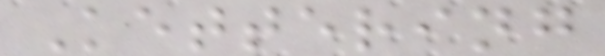Kettering
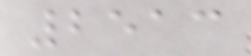2513
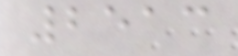2513
